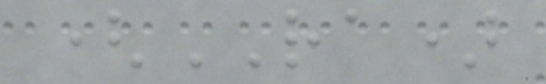(RA)
